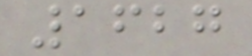1627
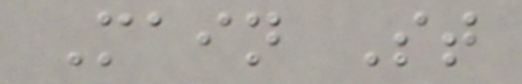Main St
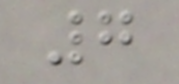7
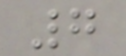7
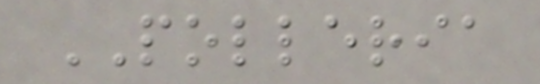POLLERIA
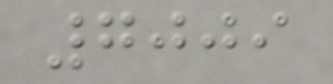7009
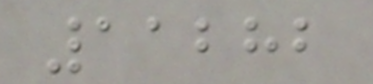11282
